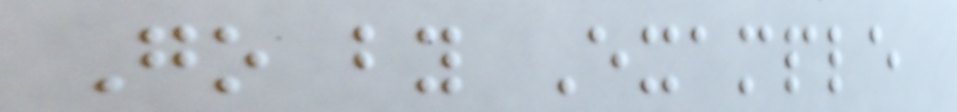Go by Example
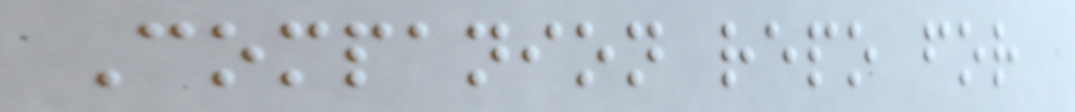Companion repo for
